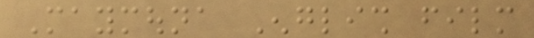Maymouna English film
